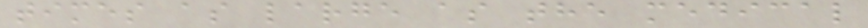times as large as the medical
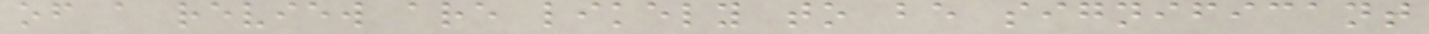of a review are likely to be significant
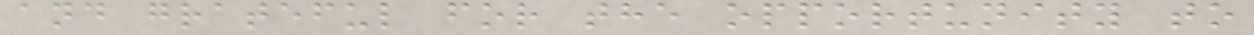and grateful for the opportunity to
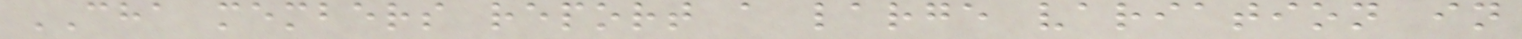CHA members report a large variation in
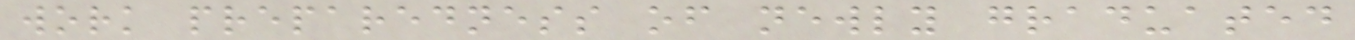work preparedness of newly graduated
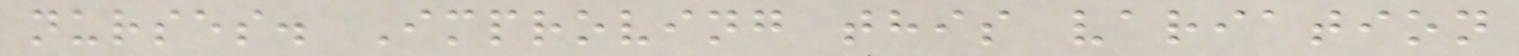nurses. Improving this variation
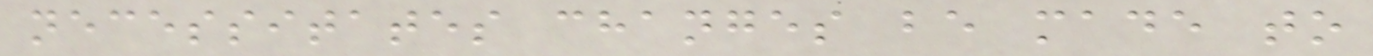necessitates changes be made to
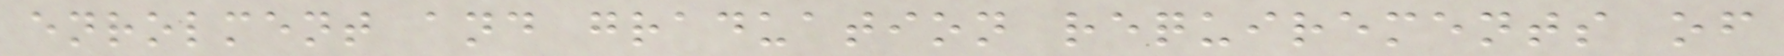enrolment and graduation requirements of
